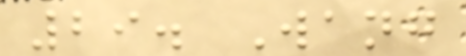29. Wang
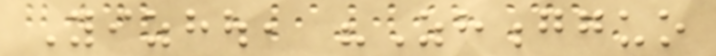Yizhou, "Zhongguo
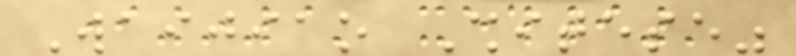Waijiao Shitese"
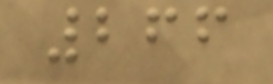266
